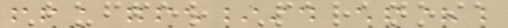Buffer Paranoia
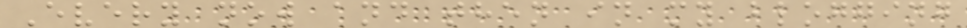Every now and then in my blogging
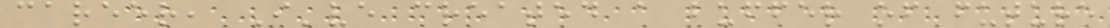career, I've created a buffer of future
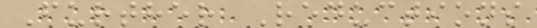Further Reductions
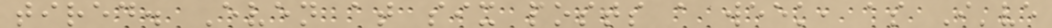tired. Even at six posts a week, as I've
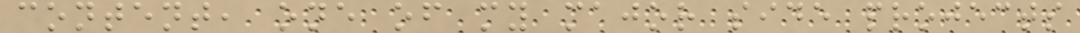content, one of my major side projects
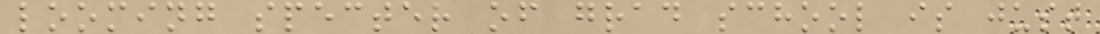looming specter of grad school is just
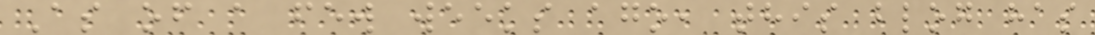As of a few weeks ago, this blog has
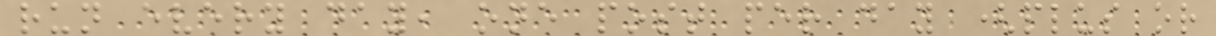run every day, one post per day (plus or
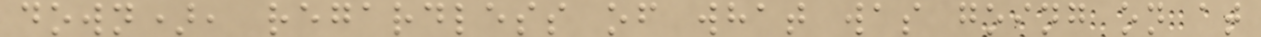down), regardless of what was going on at
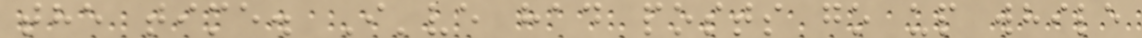the time. I've had posts go up while
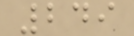249
